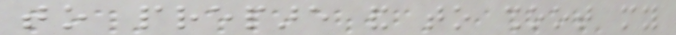to prepare and to shoot my
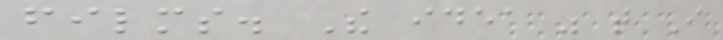films. The idea was that I
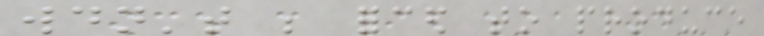wouldn't be forced to produce
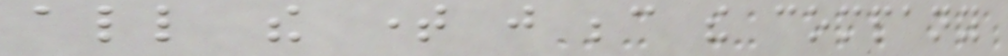all the time just because the company
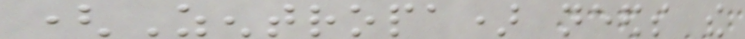(Zentropa) needs the
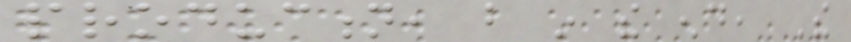production, but in the end, The
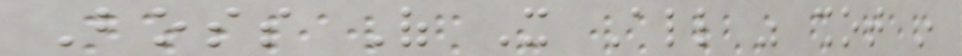Boss Of It All was shot in
